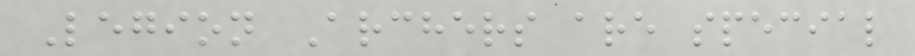Legion Archers are special
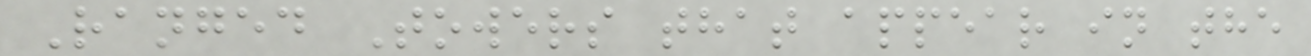Ranged Towers that appear in the
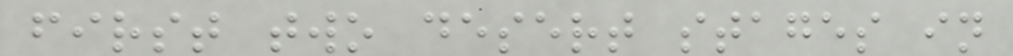first two desert stages in
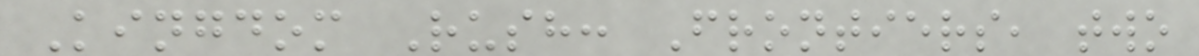Kingdom Rush: Frontiers, two
